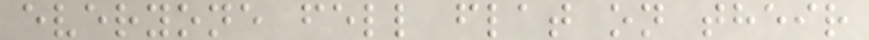everyone fell flat on their
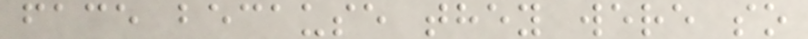face because they were so
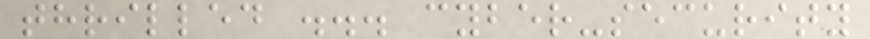thrilled ... cyber-security
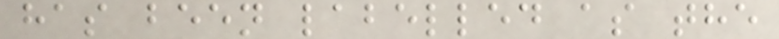has been labelled as the
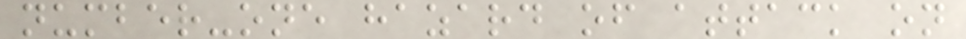number-one hazard of attack on
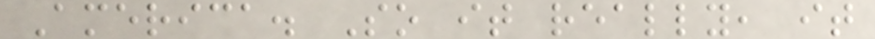America. So it really, it
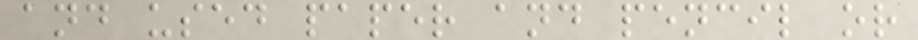and used paper and pencil or
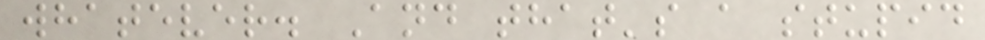whatever. And that's a stupid
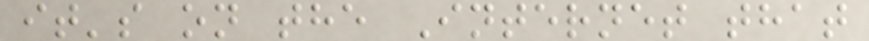it's on the Internet that
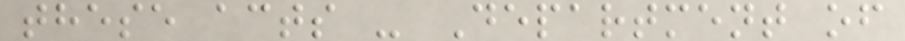these acts - Department of
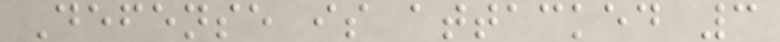Defense is attacked 3
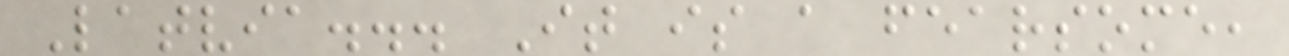Latvia... It is a fearsome,
